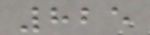825
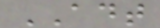ADT
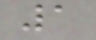1
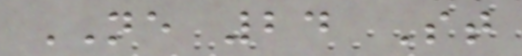NE 24 St
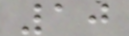10
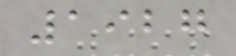1927
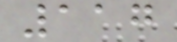117
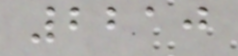2210
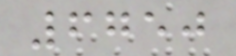6750
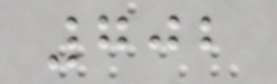702
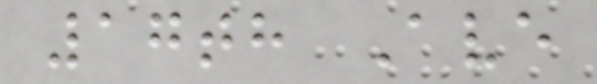17th Ave
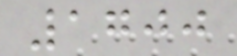1700
